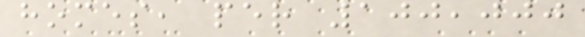homes, per 100,000
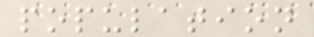population
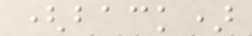(back)
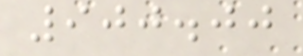900.00
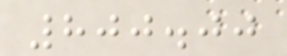800.00
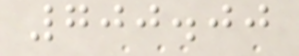700.00
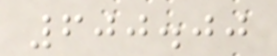600.00
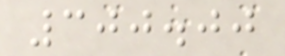300.00
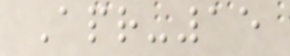Apr-15
